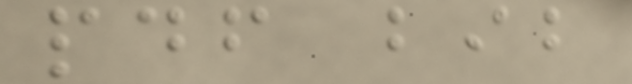pdf bib
